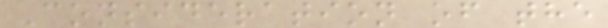Consideration of the
